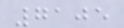7105
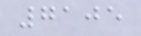7105
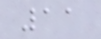11
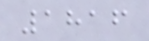1816
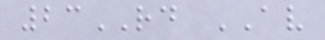23RD AV
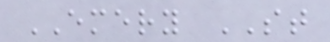EMERY ST
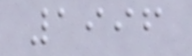1996
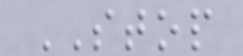STOP
